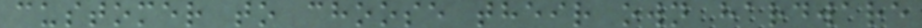customer to choose their own hardware
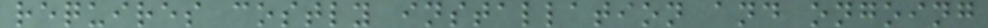requires costly installation and ongoing
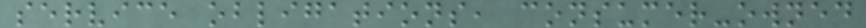service obligations, consumer-owned
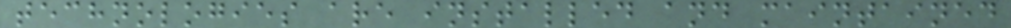technologies are installed and maintained
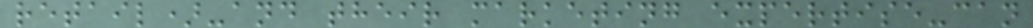retail)-and their marketing expertise-can
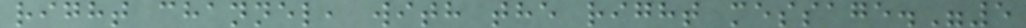right channel, with the right message."5
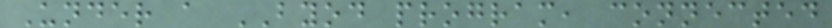Under a BYOD program, connected
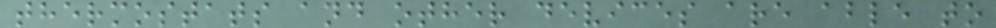thermostats and other devices are able to
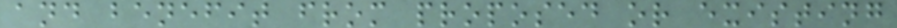and benefit from proposed or existing
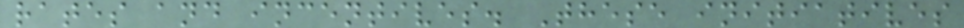rates and incentives. These initiatives
